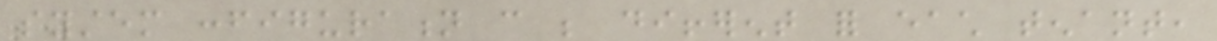system configuration can be different for each tenant,
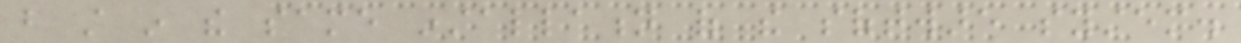but still in the same installation of the software system.
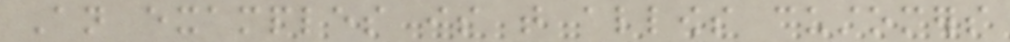An examples is that allows customers
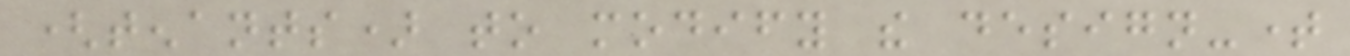(tenants) to modify the design-time
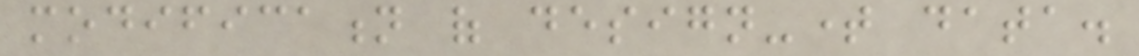modification of design-time data.
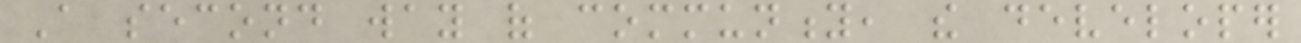A second way of community, the developer
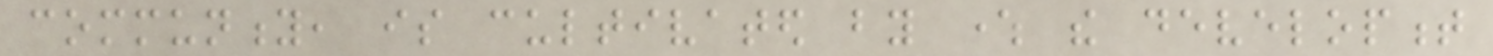community, is cultivated by where the development
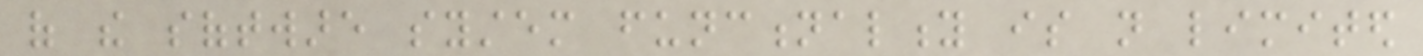of the software system functionality is not limited
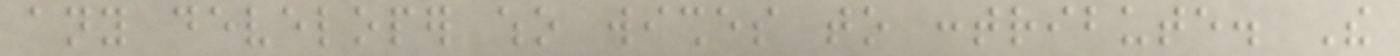any developer who wishes to contribute. The
